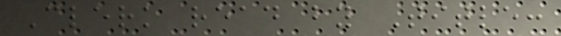Clerk read by Title:
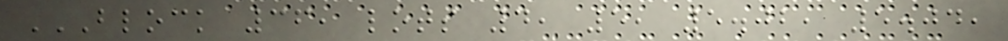BLOCK 36, LOTS 4, 5, 5.02, 5.04,
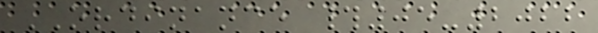ORDINANCE #05-2022
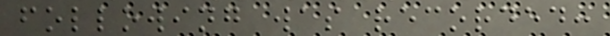following was recorded:
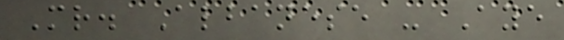Mr. Albanese - Aye
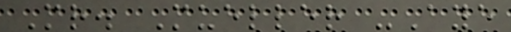Mr. Mueller -Aye
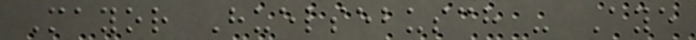Mayor Huelsebusch - Aye
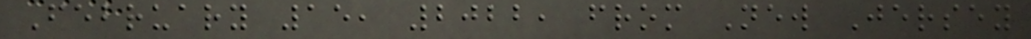February 15, 2022, from New Jersey
